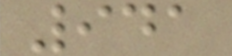941
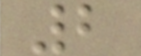2
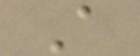A
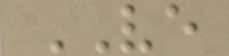VE
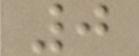0
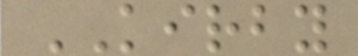KIRBY
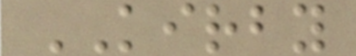KIRBY
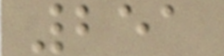251
